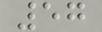57
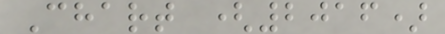Chart (2016)
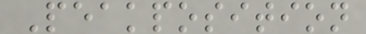Peakposition
